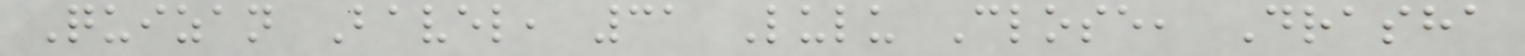Quizan Bavel, 31 Lulu Close, Drasha
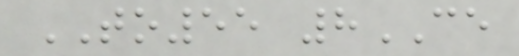TO55 8CE
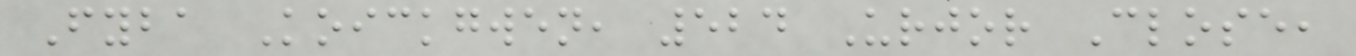Fyba Koickgwen, 524 Urjor Close,
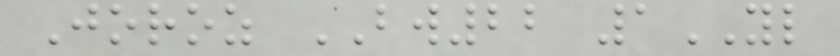Joroz BW22 1YL
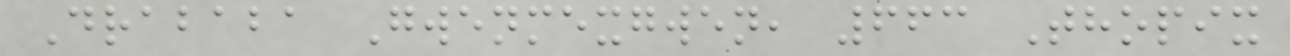Drababa Gwenmexgwen, 663 Thopix
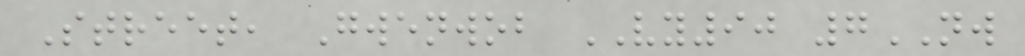Street, Gwenwob VY90 7NW
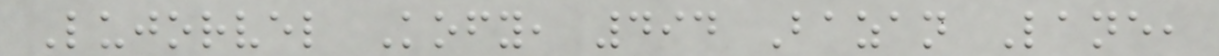Lujorvel Kofy, 494 Bazan Lane,
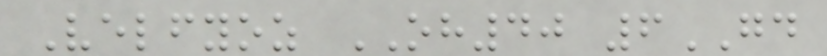Velfyoz OH40 6GD
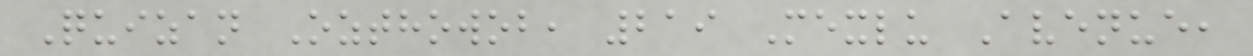Quizan Ozthowob, 219 Mexlu Avenue,
